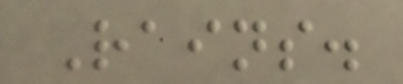Rains.
